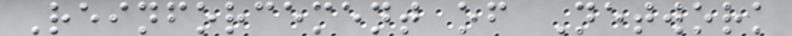Reinforcement of Network
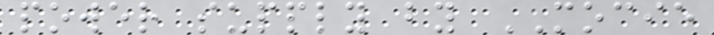power supply by MOCIE
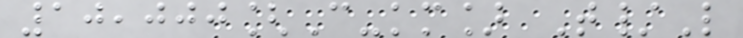10,000[C-km] T/L
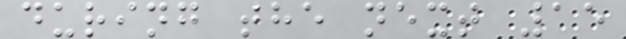during the next 15
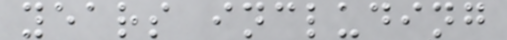years including
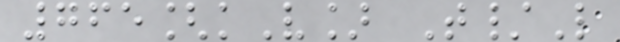765[kV] T/L
